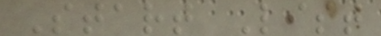Start List
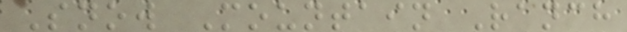Snow Mountain Ranch
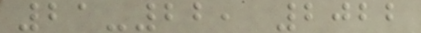21-22, 2022
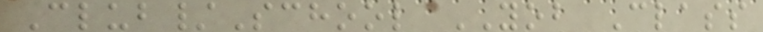Club/School YOB Class
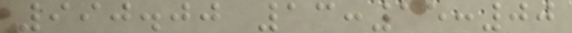990.00 13:15:00
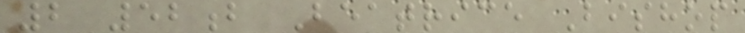2 52b Beatrice Bishop
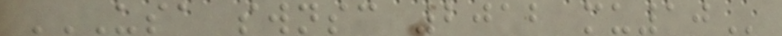USA SWNSC 2012 MU10
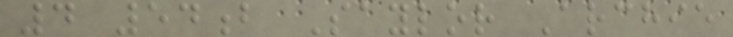4 54b Saylor Archie
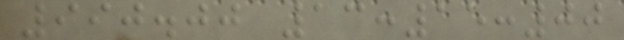990.00 13:15:00
